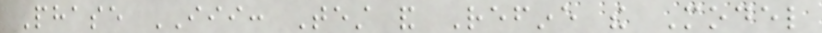Phase III: Test and Refine the Model
